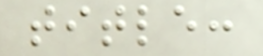title:
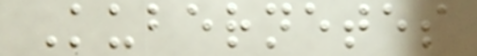Kubernetes
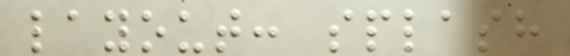layout: splash
